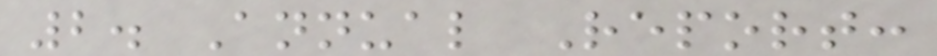2. Annual Report:
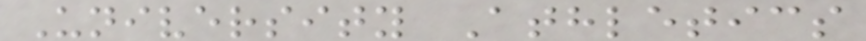University Athletics
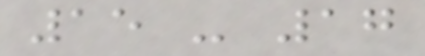15 - 17
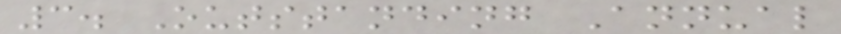3. Outstanding Annual
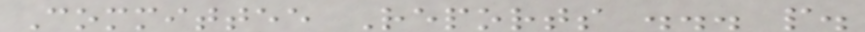Committee Reports ... p.
